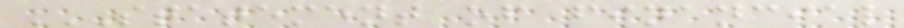STATEMENT OF FINANCIAL
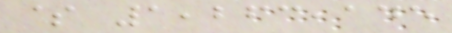$ 1,263,145
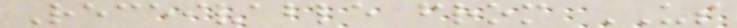Receivable from US
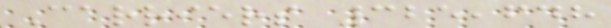Carriers 325,648
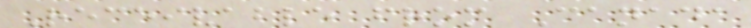Receivable from Canada
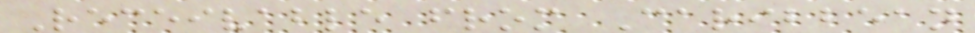Receivable from Caribbean
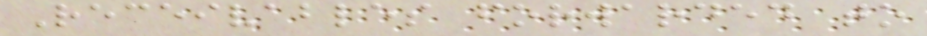Receivables forwarded to
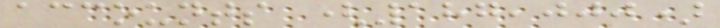accounts (187,000)
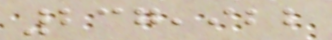237,922
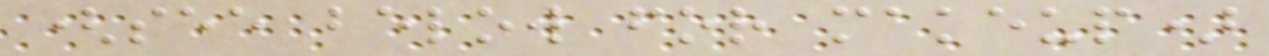(see below for makeup)
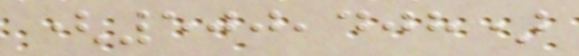(500,408)
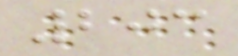203
